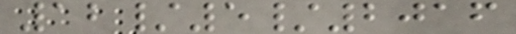12/5/2016
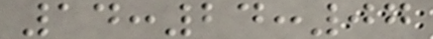14:24:07
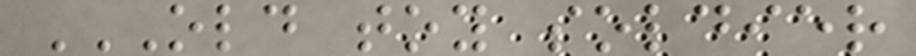OLD TOY SOLDIER
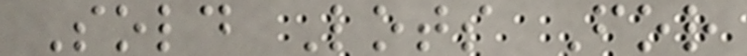Sold Lots For
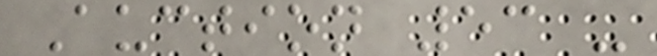Auction 53 -
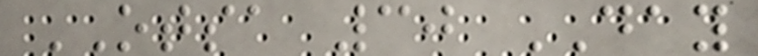OTSA 30 DAY
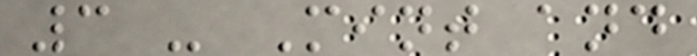3 - Mint and
